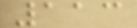113
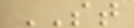ST
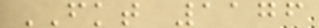FKT 1176
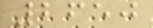2650
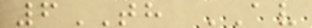6TH AV
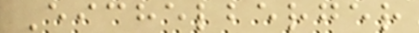Eichelberger
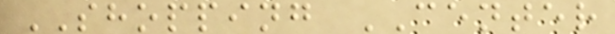SHOPPING CENTER
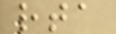rta
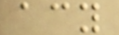acy
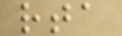rta
